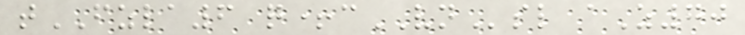tFZLA6 q+cVNsl aZ70
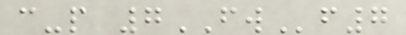c-p 7FWf7
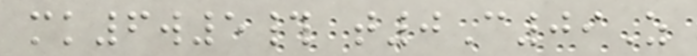mk6w5# t0C09Z
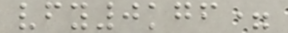vfy0kgf=
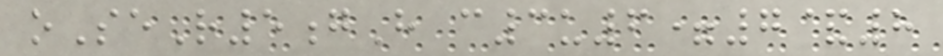oSeR5gH c3u6=7&8
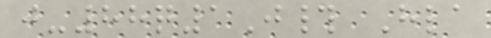j-88q1J# Hla
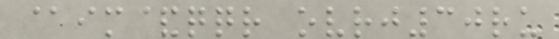@im&qqr ovrj30ru
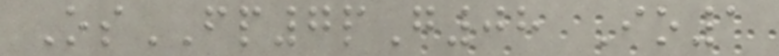OsFP7pG08 Io1
